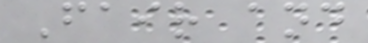Fair and
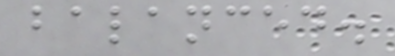balanced.
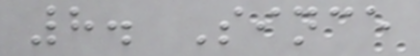8. Since
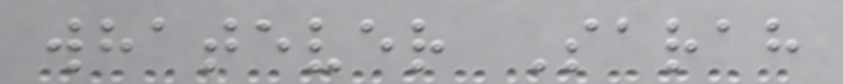whatever Sarah
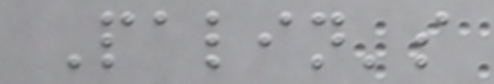Palin's
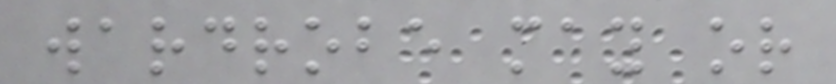wardrobe may or
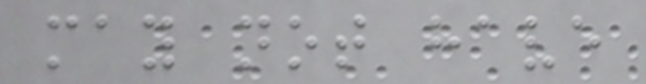may not have
